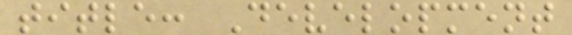title: Development
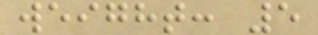weight: 5
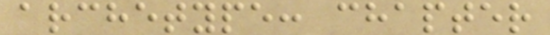archetype: chapter
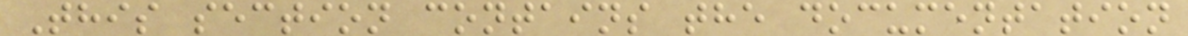This section contains the documentation
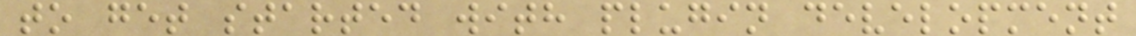to get started with plugin development
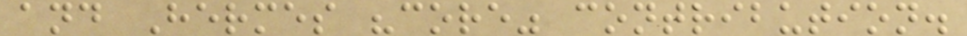and Hermes "core" contribution.
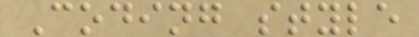Coding style
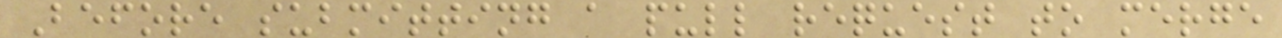Before submitting a pull request to merge
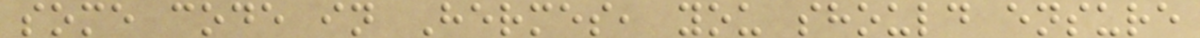some code in Hermes, you should ensure
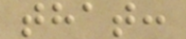that:
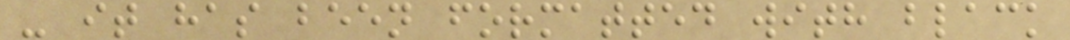- it has been formatted with black
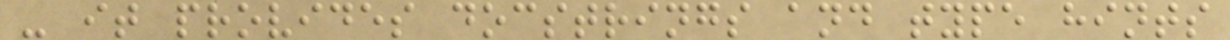- it provides docstrings and type hints
